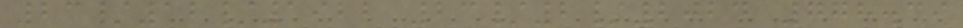23/12/1922 23/2/2024 778.39
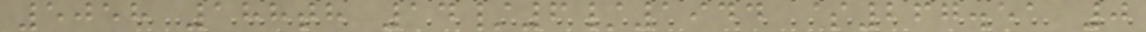5058 188th 14/6/1944 $267.51 0
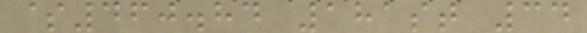$460.84 181st 34
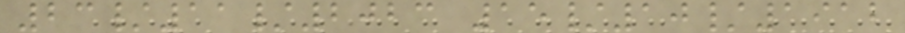23/11/2023 15/10/1912
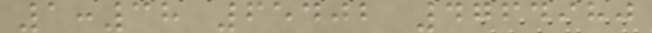1:38 65402 4764980
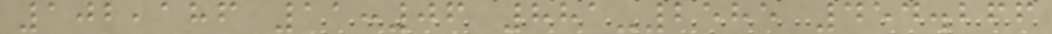102,186 11:06 881-2585 454.266
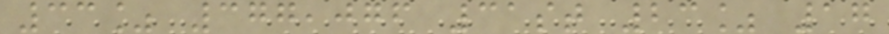33% 377,076 31st 23% 17
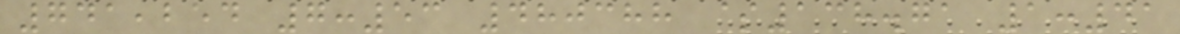741,254 7:53 480388 $138.71 1:41
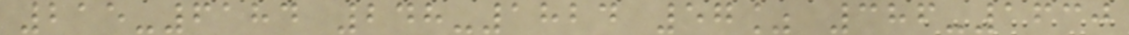215-6184 248-1824 57% 386-1630
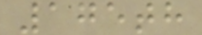175th
